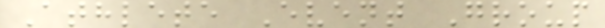Athlete Event Group
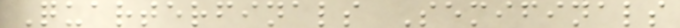Quarterfinals Semifinals
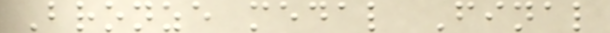Bronze medal Final
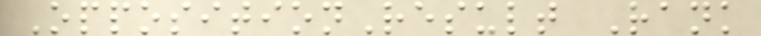OppositionResult Rank
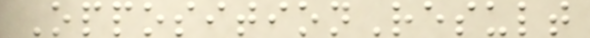OppositionResult
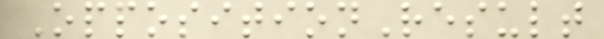OppositionResult
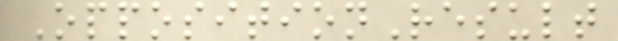OppositionResult
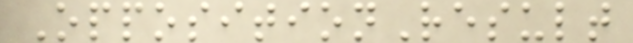OppositionResult
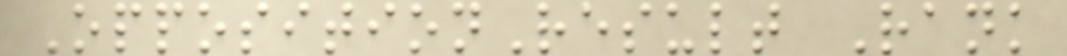OppositionResult Rank
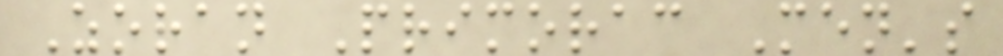Zoran Primorac Men's
